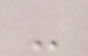-
